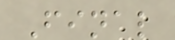Final
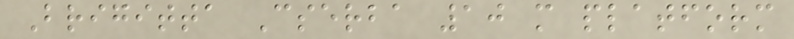Brigitta Cserba 10 m platform
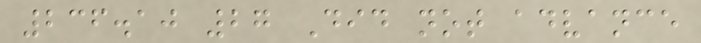236.10 27 Did not advance
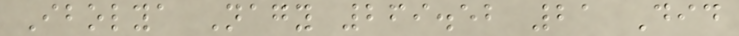Ibolya Nagy 269.52 21 Did
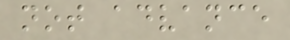not advance
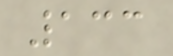133
